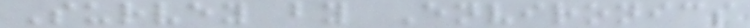Survey by Environics
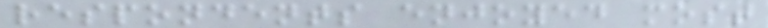respondents enjoyed most
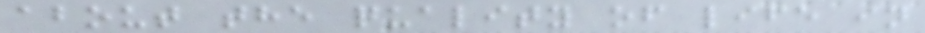about the quality of life in
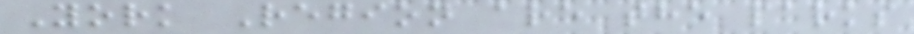York Region are the parks
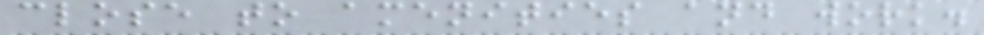close to amenities and work.
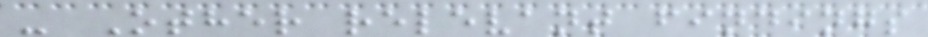- Other relevant findings
